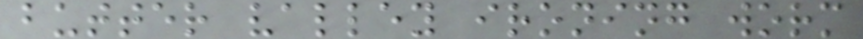butter valley ironing worm
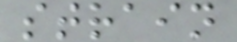strain
